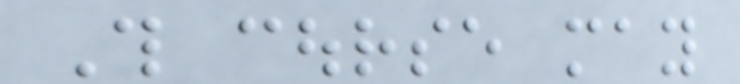This course may
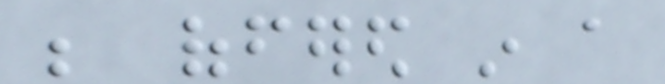be offered in a
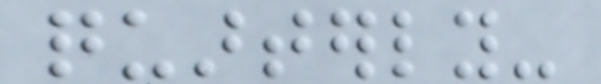quarterly-
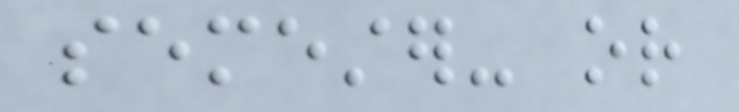semester- or
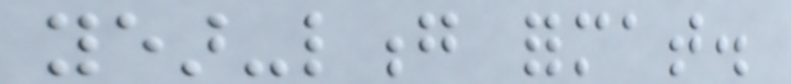year-long format.
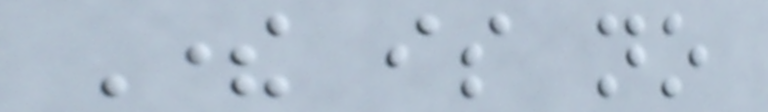There is no
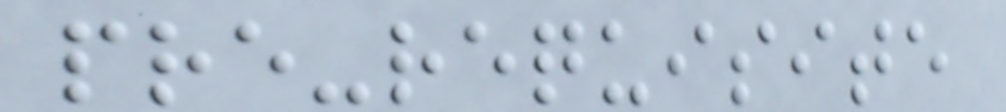pre-requisite
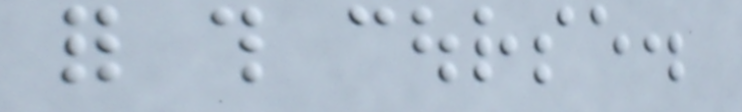for this course.
